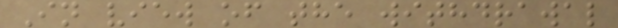In view of the withdrawal
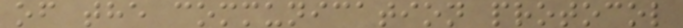of the communication protocol
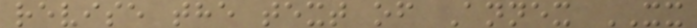revise the text of Annex XX
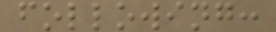following:
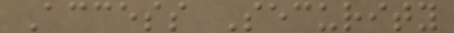Access Security
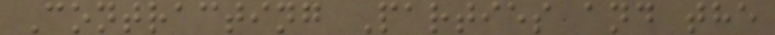Contracting Parties and the
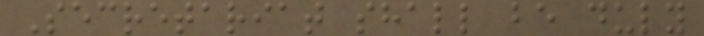Secretariat shall be duly
